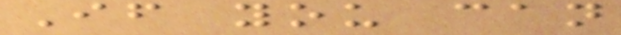If you can
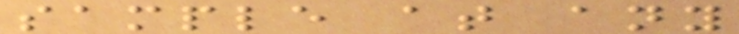sample at any
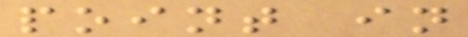point in
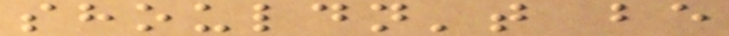shouldn't be
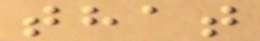that
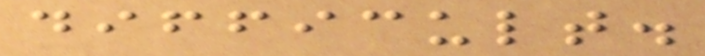difficult.
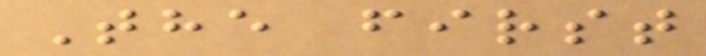The first
